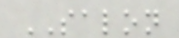SALON
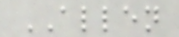ALLEN
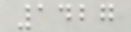1427
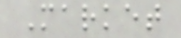Market
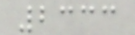2333
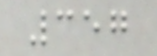357
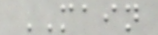MAIN
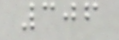306
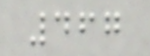467
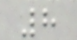8
